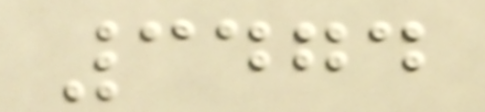3474
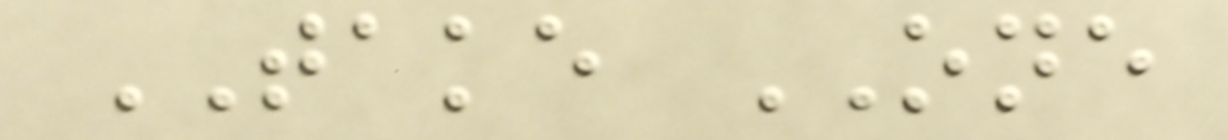TAKE ONE
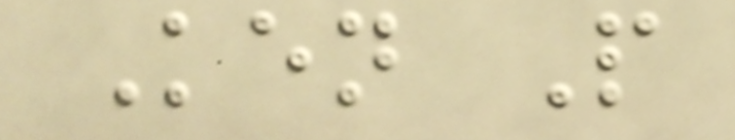Ken P
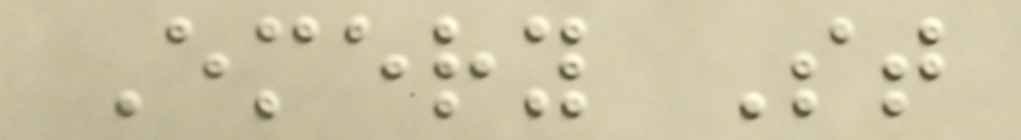Emery St
